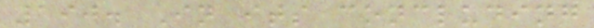190. In its concluding
